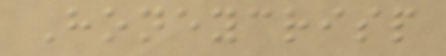Honeycrisp
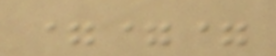===
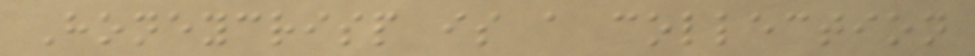Honeycrisp is a collection
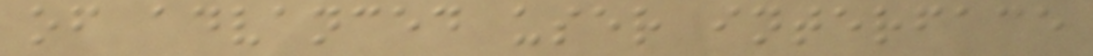of advanced user interface
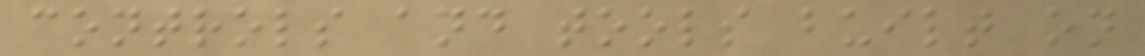controls and tools built on
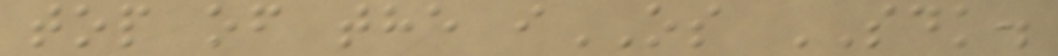top of the iOS SDK.
